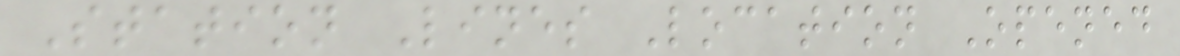Station Lines Location Opened
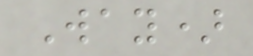Way)
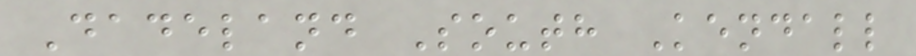Dadeland South Kendall
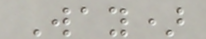Way)
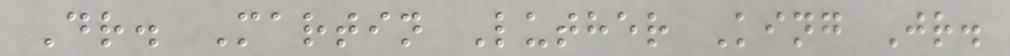Dr. Martin Luther King Jr.
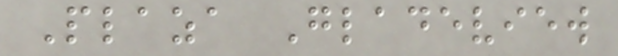Plaza Gladeview
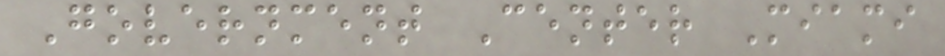Government Center Miami
